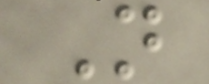N
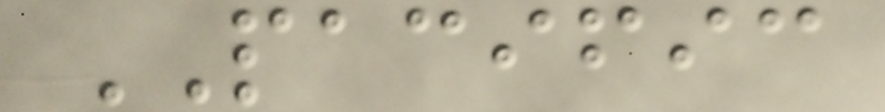PACIFIC
